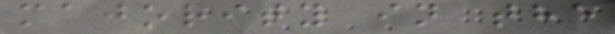majority in the
